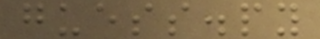guess.py
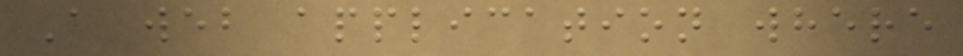A web application where
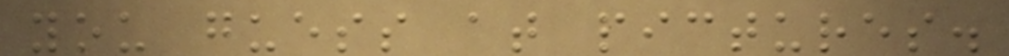you guess at pictures.
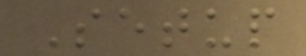Setup
